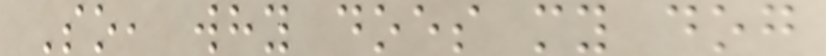So, why does my dog
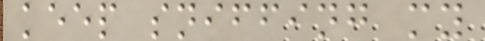keep sniffing my
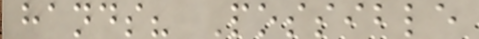hands? Possible
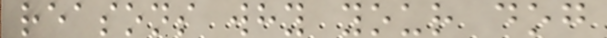reasons why your dog
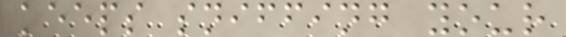keeps sniffing your
